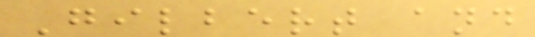Gilbert and
